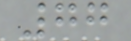77
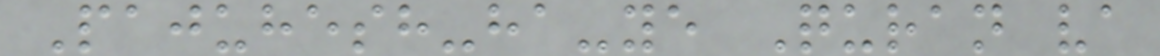Pajuhesh-ha-ye Quran va
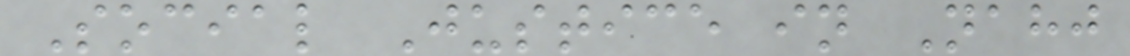Social Justice in Nahj
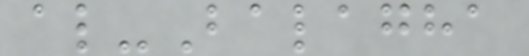al-Balagha
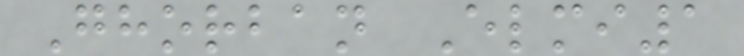Ghorban Elmi1
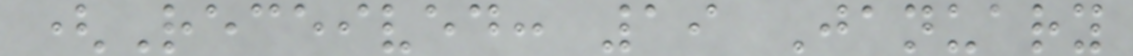(Received: 19 January
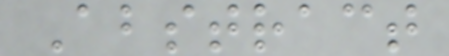Abstract
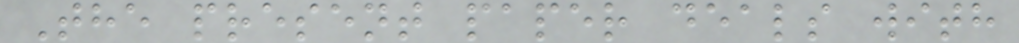The present paper deals with
